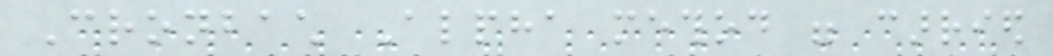Cronbach Alpha method were carried
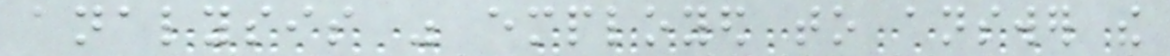analysis was employed to answer the
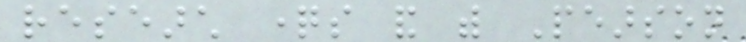research questions and with Pearson
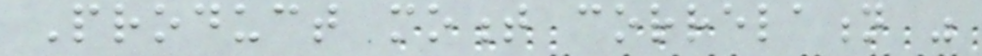Product moment correlation was
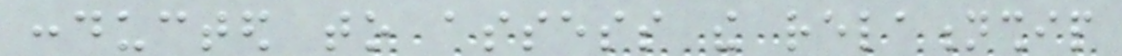conducted to assess the relationship
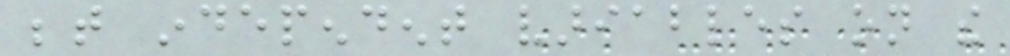between independent variables on the
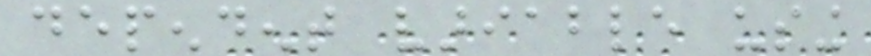dependent variable using
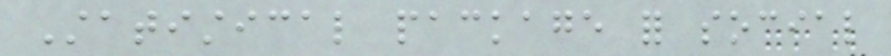Statistical package for social
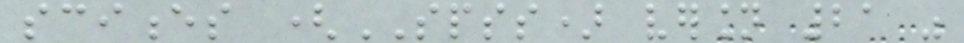sciences (SPSS) version 21 was
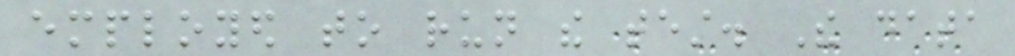employed to run the test. The data
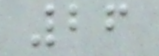26
